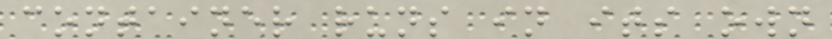container runs in its own
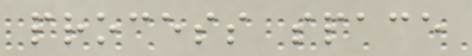process space
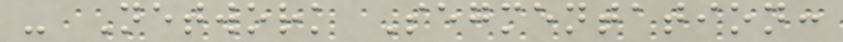- Network Segmentation:
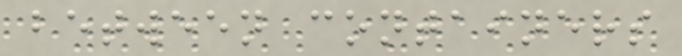between containers
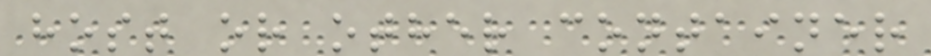host or other container
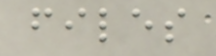files
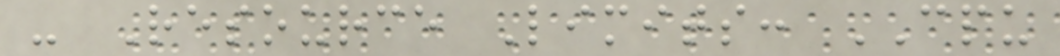- Resource Limits: CPU
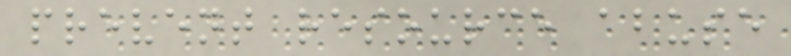prevent resource abuse
